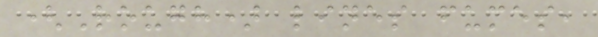(Rough) lines fumes,
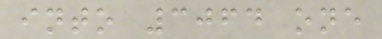into 3064 one
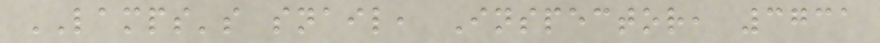LAMPS's snail, Inspector, 3731
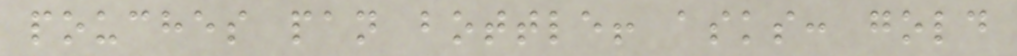pouches pan bottle! asks: gold
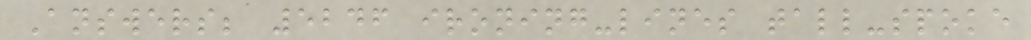Answers; 5246 ironing-lines tall-spoke
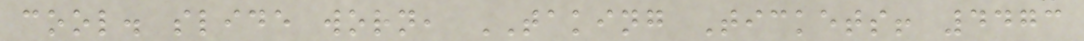cool. slide worn, TAKING Tickets! 4473
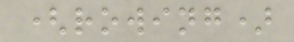(rowing)
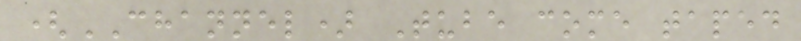(CHANNEL) Tube come taped
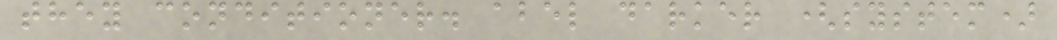they conditioner. abel darker (system)
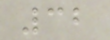32
